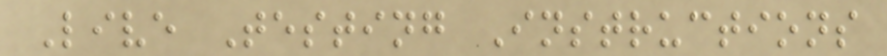Live Testing Instructions
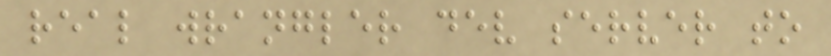real wrangler dev server to
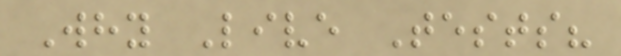Why Live Tests?
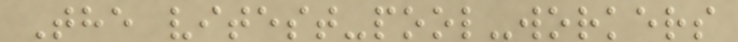The vitest-pool-workers
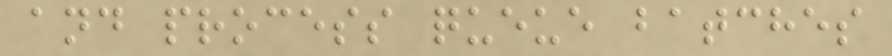and process queue batches
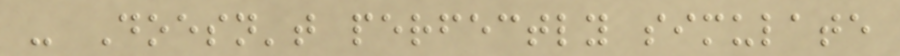- Doesn't perfectly simulate
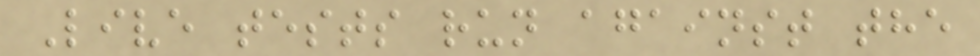Live tests run against the
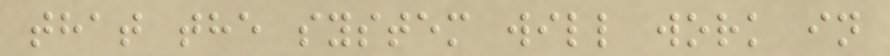that the system will work in
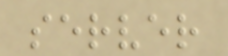server
